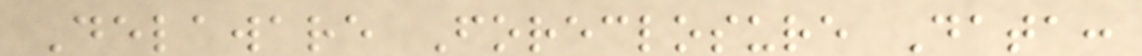Delaware Foreclosure Data:
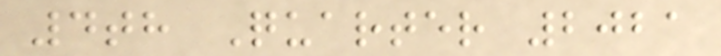4th Quarter 2021
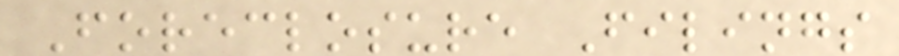Foreclosure Filings
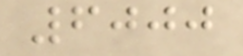6000
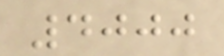4000
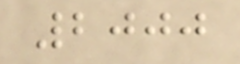2000
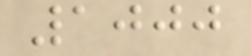1000
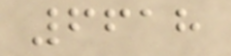6618
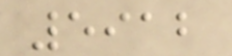5912
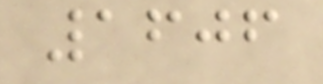1606
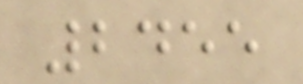2455
